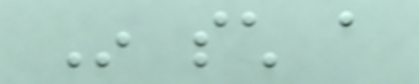In such a
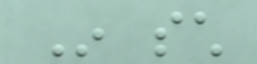In such
